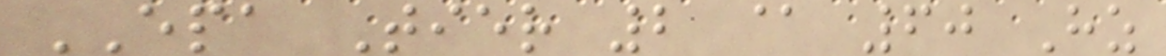EPA Tier 2 @ 60 Hz
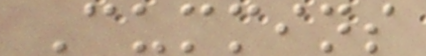Cummins
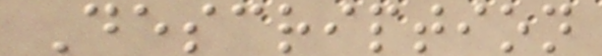Description
